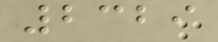2329
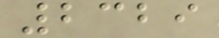2329
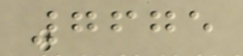7675
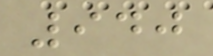940
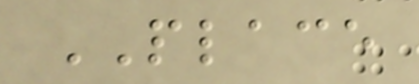PLACE
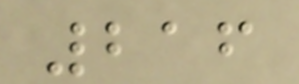216
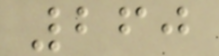260
